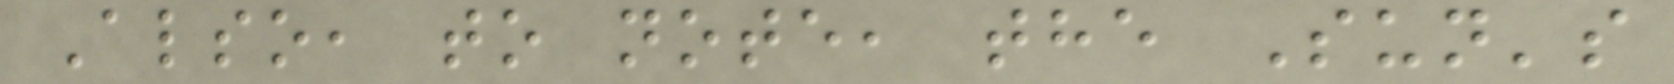Also, to note, the Sun's
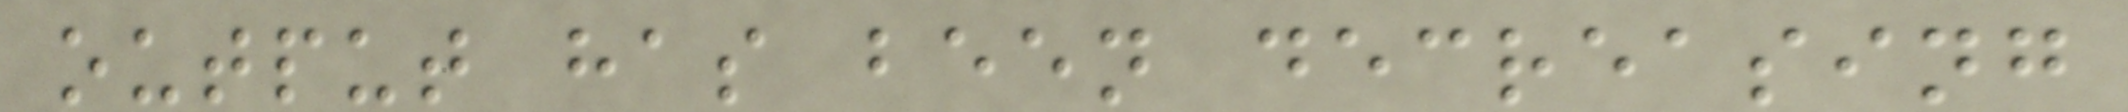output has been decreasing
